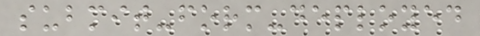submit-form-deployed
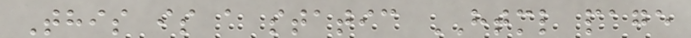This is a static HTML page
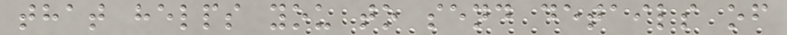that helps you to send details of
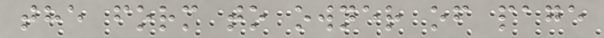the form to owner of page
